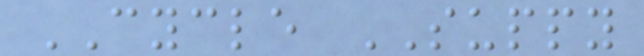CYCLE SUPPY
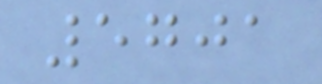5701
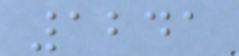1241
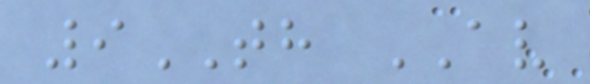9TH AV
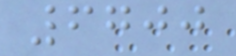6700
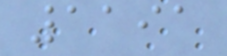1191
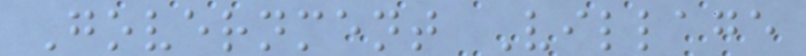Government Village
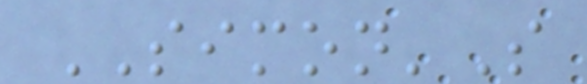SIMON'S
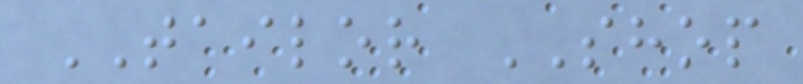TAILOR SHOP
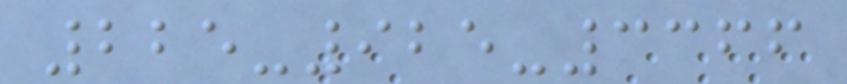225-925-3366
